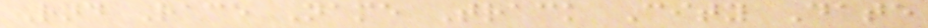Rnd Race Name Track City Date
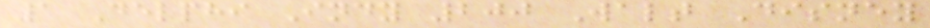1 Delphi Indy 200 Walt Disney
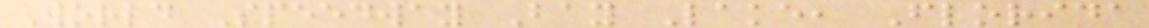World Speedway Bay Lake, Florida
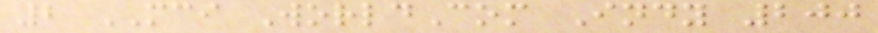2 MCI WorldCom Indy 200
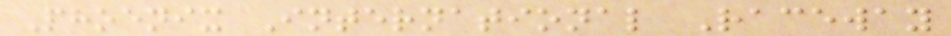Phoenix International Raceway
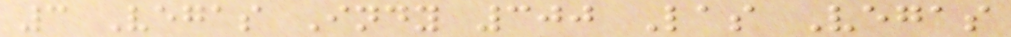3 Vegas Indy 300 Las Vegas
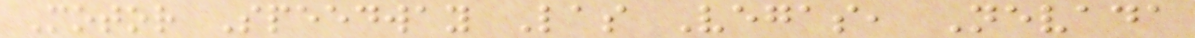Motor Speedway Las Vegas, Nevada
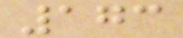173
